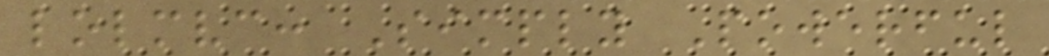lolmvc: Simply Powerful
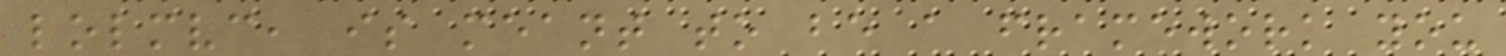lolmvc, is meant to be a framework you
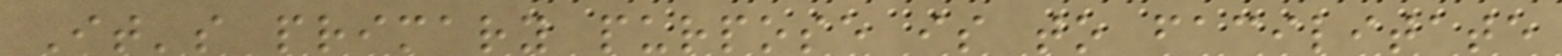It's primary purpose is to facilitate
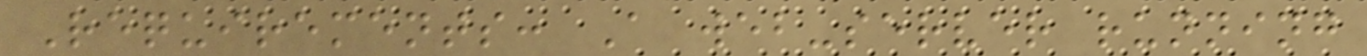Requirements: A web-server running
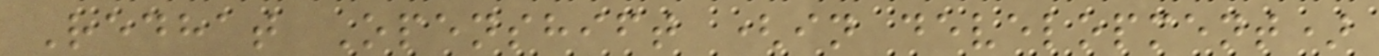Redhat Openshift (in development)
